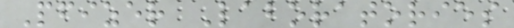Pfizer Laboratories
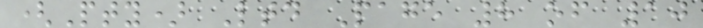(Pty) Ltd Page 8 of 10
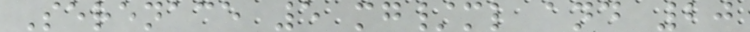Serenace 5 mg/ml and 20
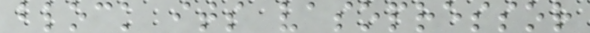block its vasopressor
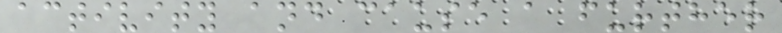activity and cause a further
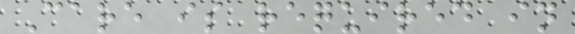Care is required in
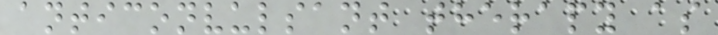anticonvulsant therapy as
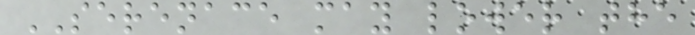SERENACE may lower the
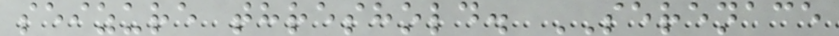seizure threshold. SERENACE
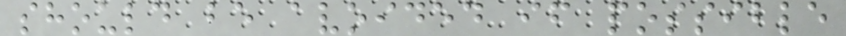should be avoided if possible
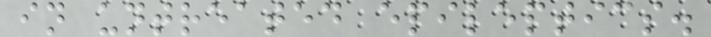in untreated epileptics.
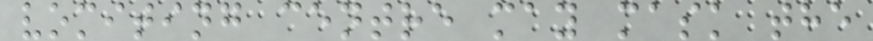vomiting centre may mask the
